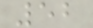52
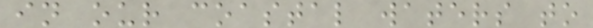in our coastal waters to
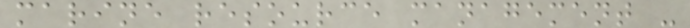marine resource management -
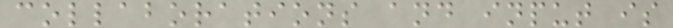collaborations and input is
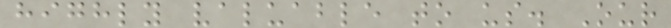highly valuable to us. Our
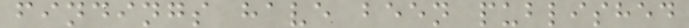findings have been published
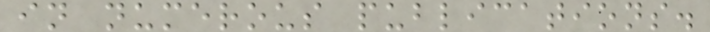in numerous publications.
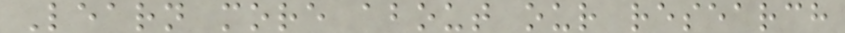Learn more about our research
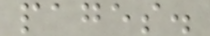pages.
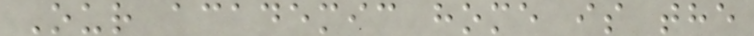Our academic home is the
